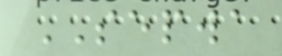SEPWA
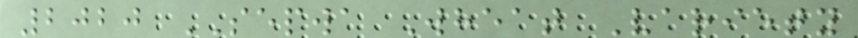2020 SEPWA Wheat Variety
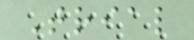Trial
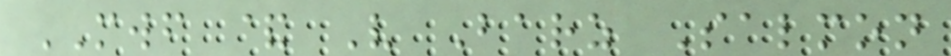MWF & V Barz Salmon
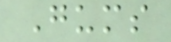Gums
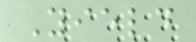Yield
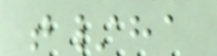t/ha
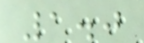1.0
